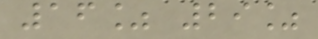16% 29%
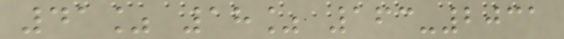41% 18% 163-2031
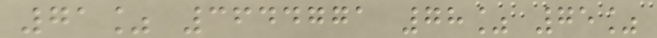71% 3644771 78% 75%
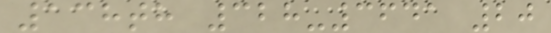138th 328-3641 20
